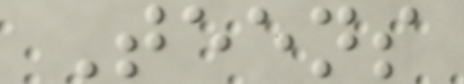Teens
